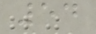54
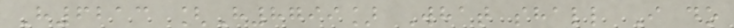H6213 [H8799] What shall I do
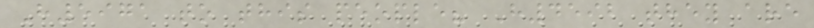H5971 to this people? H4592 they are
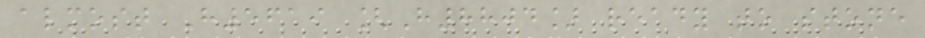almost H5619 [H8804] ready to stone
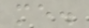me.
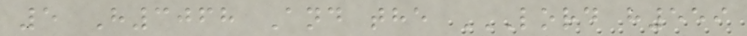5 H3068 And the LORD H559
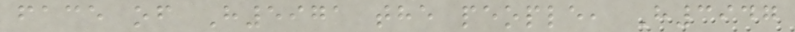face of H5971 the people, H3947
